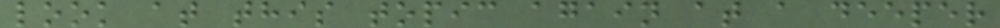look at this topic again at a deeper
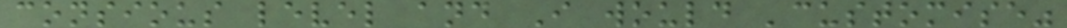consious level and I would 'customise"
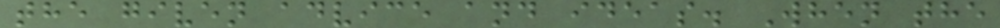the given advice and ideas. When the
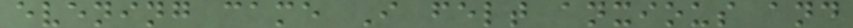evening came I felt anxious and
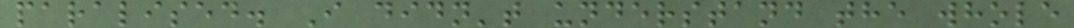paralised. I didn't understand the whole
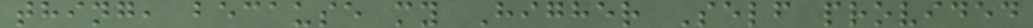thing, because my Higher Self provided
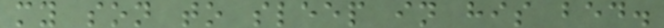my son to sleep in his bed.
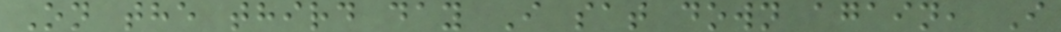On the third day I sat down again, I
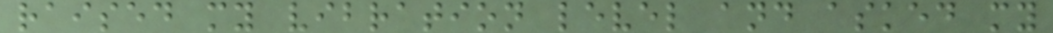raised my vibration level and asked my
